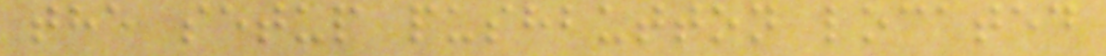the setup pushbutton located
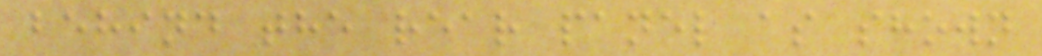behind the rear panel as shown
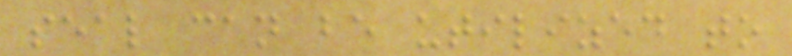seal can be utilized to
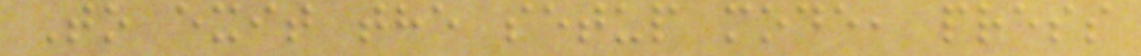To exit the setup mode, press
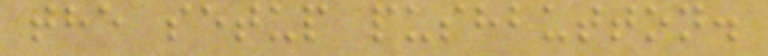the setup pushbutton.
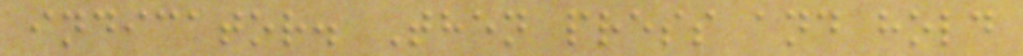indicator. Then press and hold
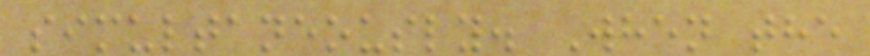simultaneously. When the
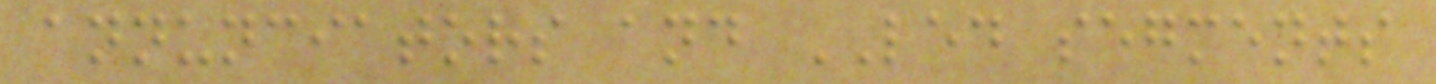annunciators and LED segments
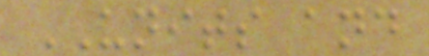UNITS and
